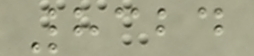8324
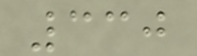330
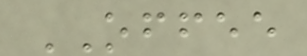OFFEE
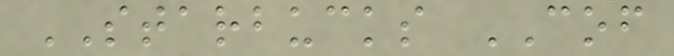STARBUCKS COF
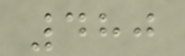480
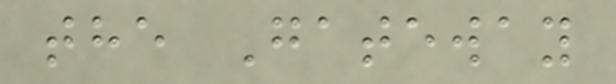the Gateway
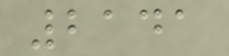2141
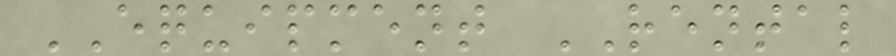EQUIPMENT RENTAL
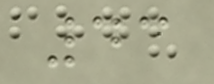43
